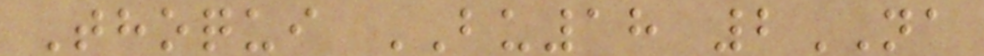Thoqui BU18 2NA
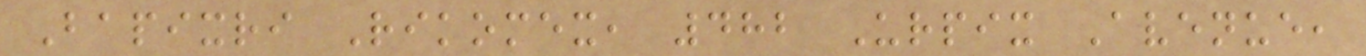Bapixri Rikomex, 482 Urpix Avenue,
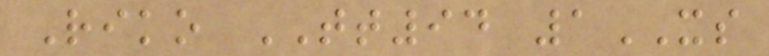Riko TT94 1XS
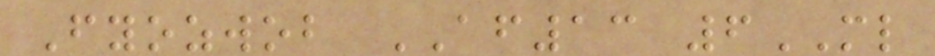Fyozwob AF13 6ML
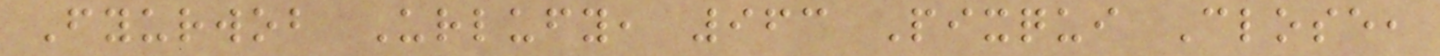Fyurwob Urlufy, 963 Pixqui Close,
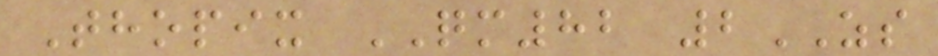Thopix QM82 2ZS
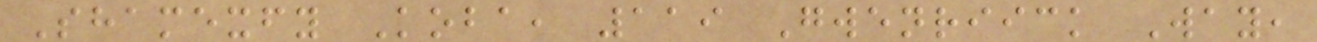Shamexfy Koba, 119 Gwenriick Way,
